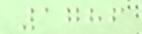1786
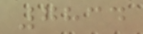7834
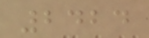2424
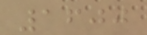1600
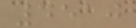4510
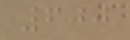600
